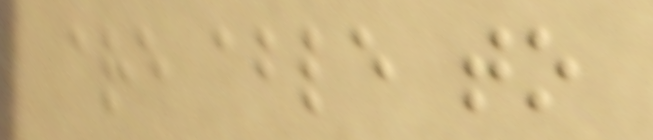are able to
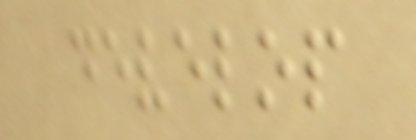develop
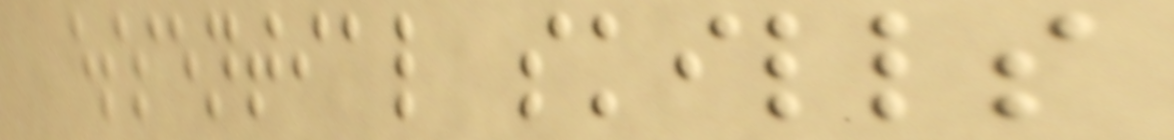essential skills
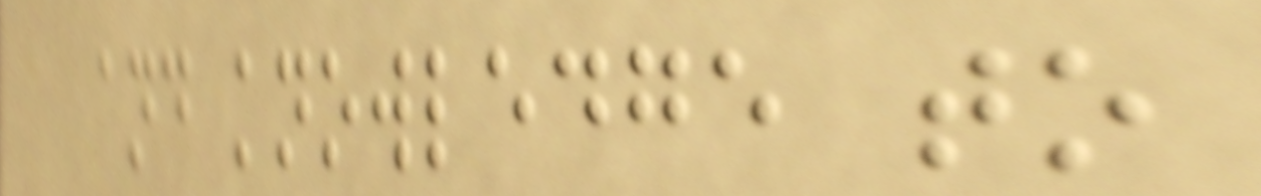and knowledge to
